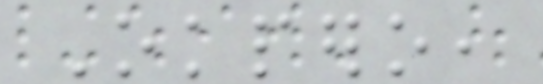Okpero,
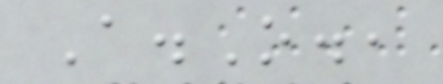A.O.,
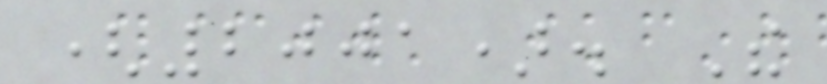(2001). The
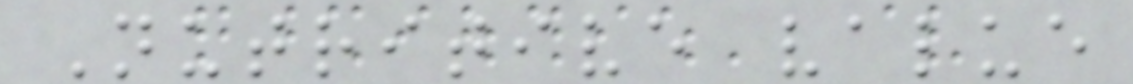Nutritive value
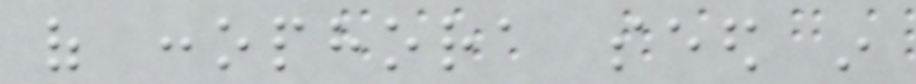of conophora seed in
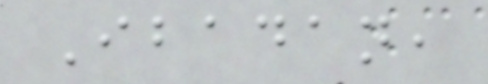Ibadan,
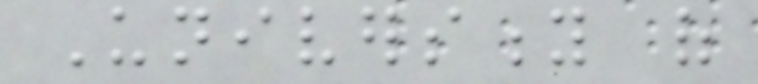University of
